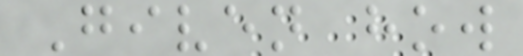Given how
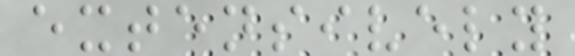extensively
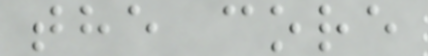the core
